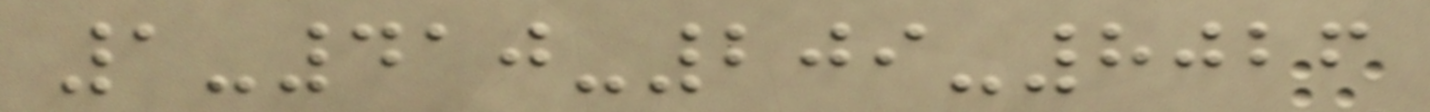1-410-209-8026
